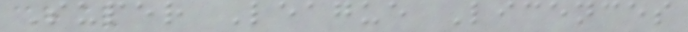Super League Licences
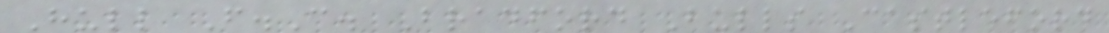Hull F.C. Bradford Bulls Castleford
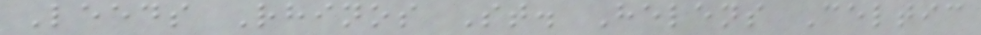Leeds Rhinos St. Helens Celtic
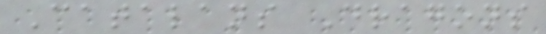Catalans Dragons
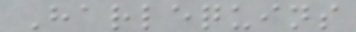Harlequins
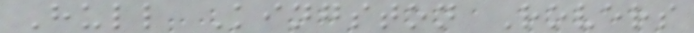Hull Kingston Rovers
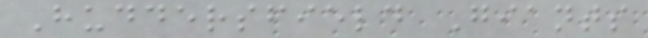Huddersfield Giants
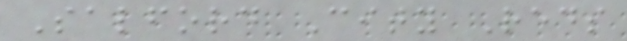Salford City Reds
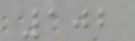102
